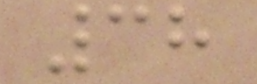38
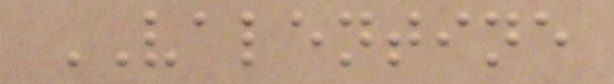VALENTINE
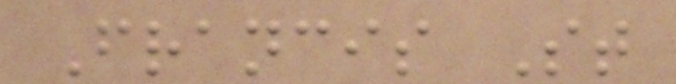Francis St
